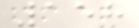158
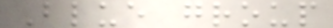Blue group
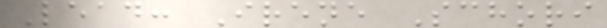Lead: Irene Schori
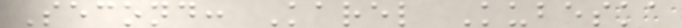Second: Karel Kubeska
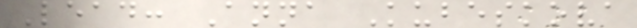Lead: Anna Kubeskova
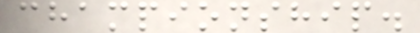championship.
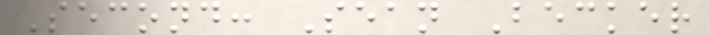Second: Sean Becker
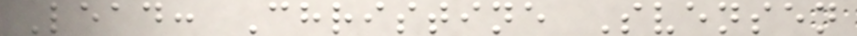Lead: Christine Svensen
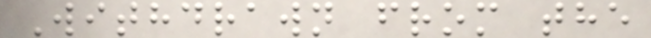Withdrawn from the
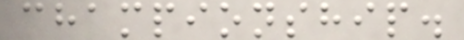championship.
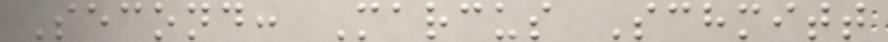Second: Marcus Schmitt
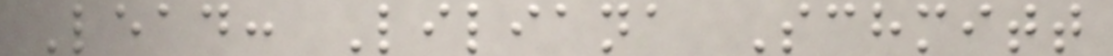Lead: Liliana Schmitt
